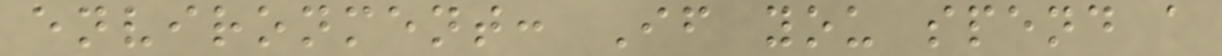environment: If you spend a
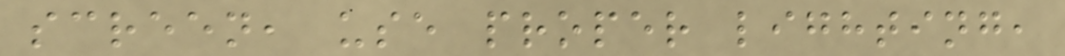screen, use proper lighting,
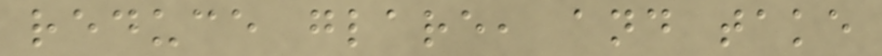reduce glare, and take
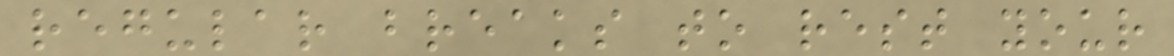regular breaks to rest your
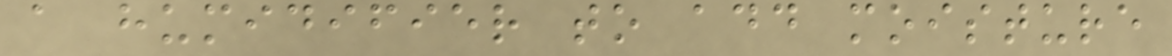a humidifier to add moisture
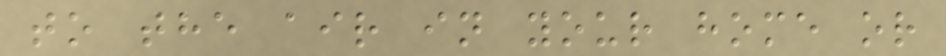to the air in your home or
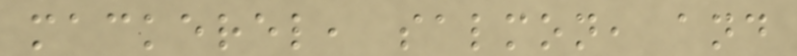mackerel, salmon, and
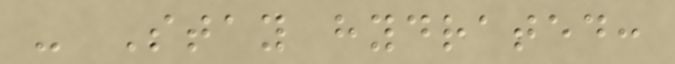- Stay hydrated:
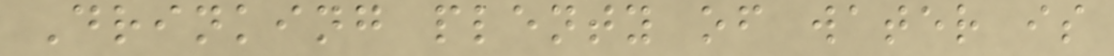Drinking plenty of water is
